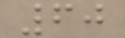60
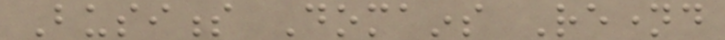Business Domains Renamed
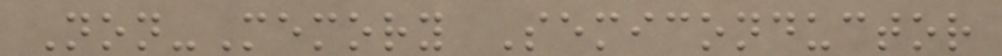Non-Memory Semiconductor
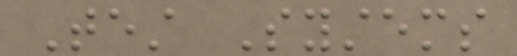Test Systems
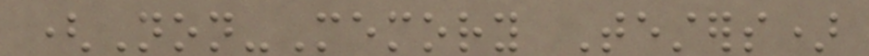(Non-Memory Testers)
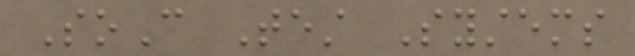SoC Test Systems
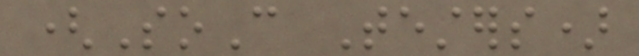(SoC Testers)
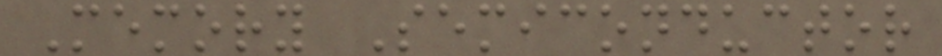Memory Semiconductor
